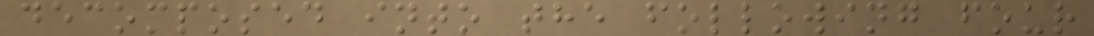decomposed into the following four
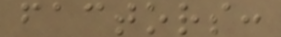factors:
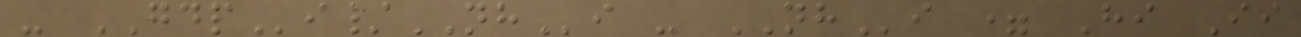- GDPi/NHi - NHi = Hi Ii
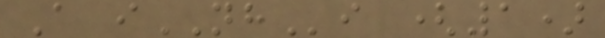A iNHi (1)
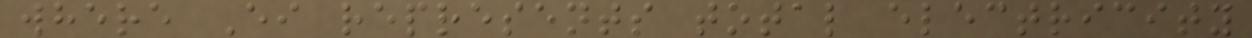where Ei represents total electricity
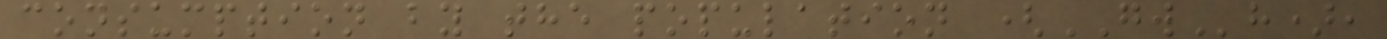consumption by the population (GWh),
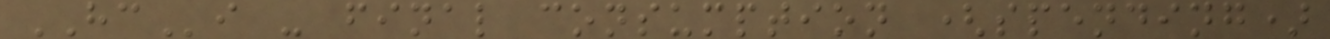HCi - final consumption (spending)
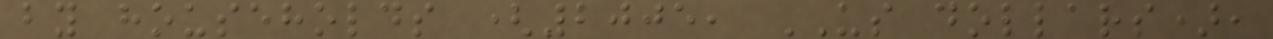by households (2005, US dollars),
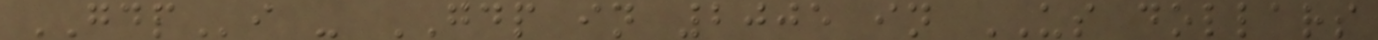GDPi - GDP in 2005 in US dollars
